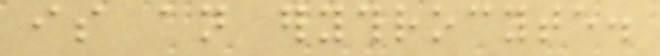is an erythrocyte.
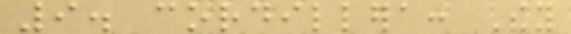9. cordillera: They
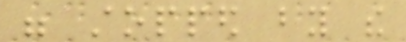were stopped by the
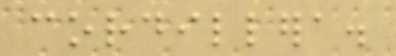cordillera.
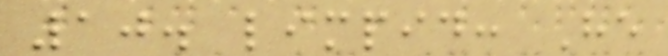10. limpid: He
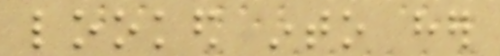looked into her
